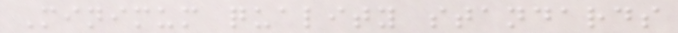Minimum quality standards
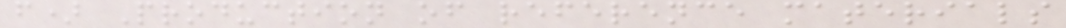f) Production of reference materials
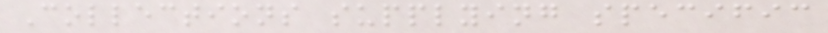Collections supplying specific
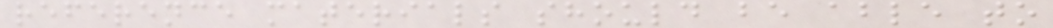reference materials should be able to
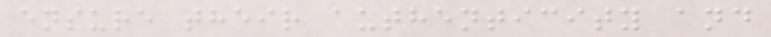ensure their authenticity and
